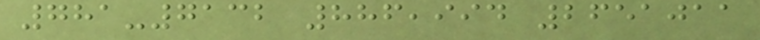781-7132 886,994 2651011
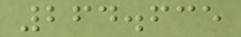264.635
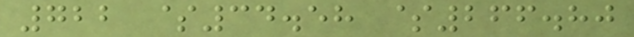722 $34.58 $266.80
